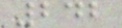242
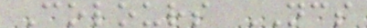Colours NCS
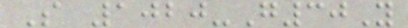S 1020-G30Y
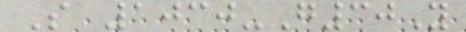S 1030-G30Y
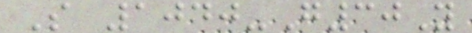S 1040-G30Y
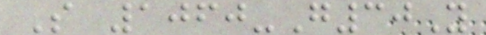S 1060-G30Y
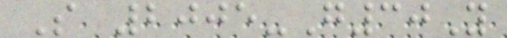S 2005-G30Y
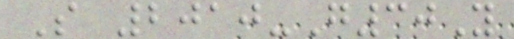S 2010-G30Y
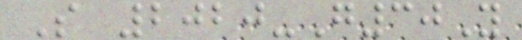S 2020-G30Y
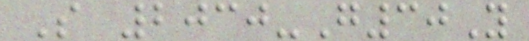S 2030-G30Y
